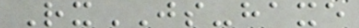RxJS-haxe
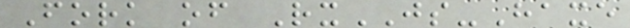Fork of RxJS-Haxe
